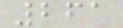261
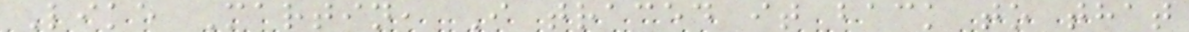Like Martin, I traced it back to that
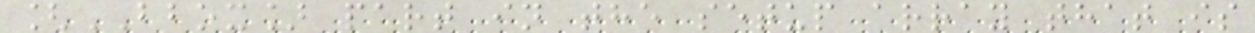[BBOX] part in the setup array that is
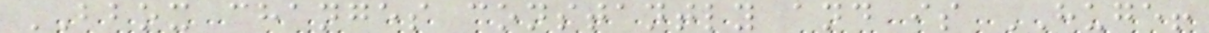BBOX changes constantly and is HUGE!
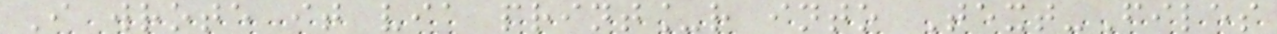I wrote it via print_r into Text-Files
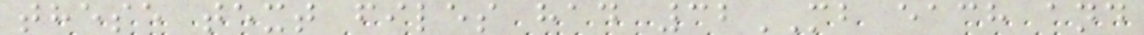these text files had 32MB each and
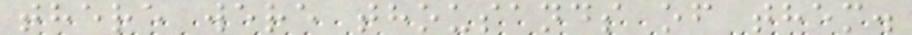there were thousands of them.
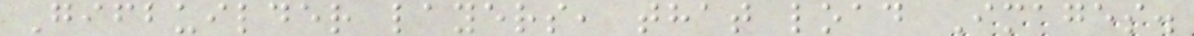Gifbuilder layers, that load Images.
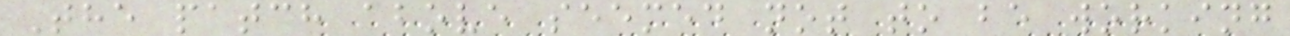The patch above seemed not to be working
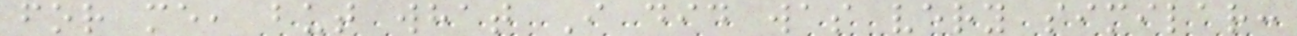for me, but what I did was very similar:
